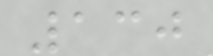130
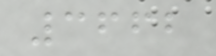3662
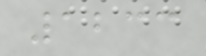1233
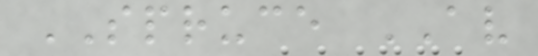SPRUCE AV
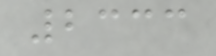2333
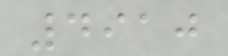4910
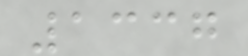1337
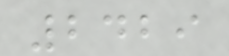2429
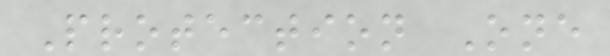Protection One
